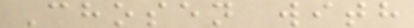Chosen with
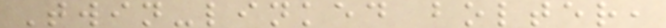Twin-linked bolter,
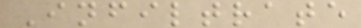Infiltrate
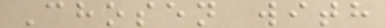Chosen with
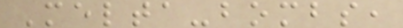Melta-bombs,
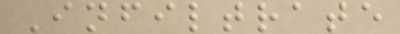Infiltrate
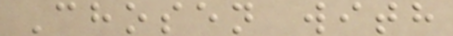Chosen with
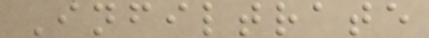Infiltrate
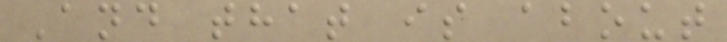And that is about
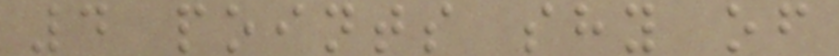4 points shy of
